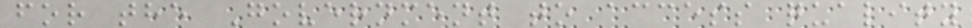for the Government to access quality
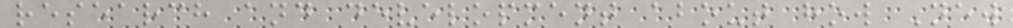research and development about how New
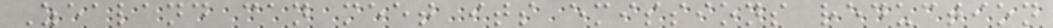Zealand can meet its emissions reduction
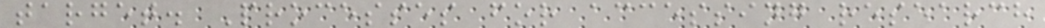target. Processes for accessing research
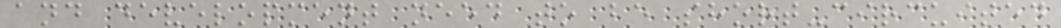and development need to be short-circuited
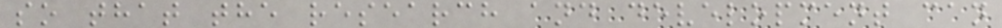so that the research and development can
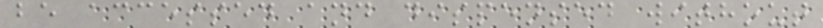be accessed and dispensed without
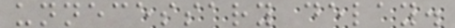unnecessary delay.
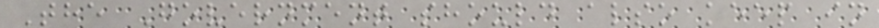The Government should also keep in
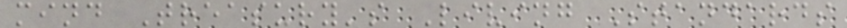mind Treasury's Living Standards
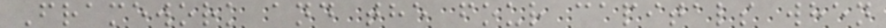Framework and the four capitals when
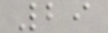29
